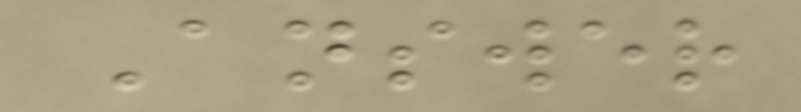Answer
